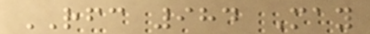RFC 984 May
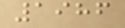1986
